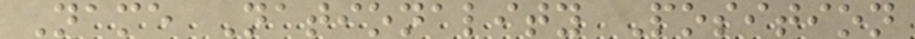Name Nationality Position
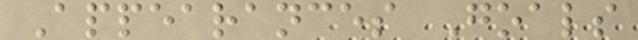Appearances Goals
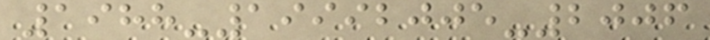1988-19992005-2006
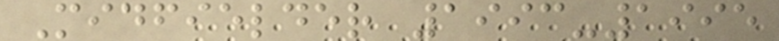Midfielder 1993-1995
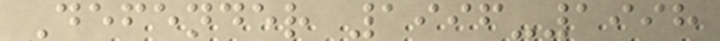Defender 1996-1998
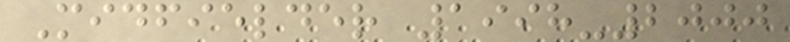Midfielder 1998-2000
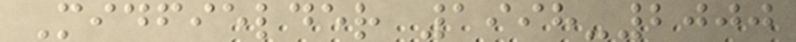Midfielder 1998-2000
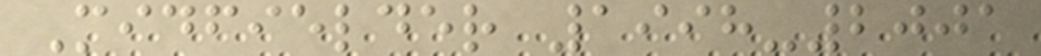Midfielder 1998-2001
